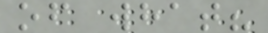of what?
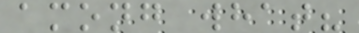among what?
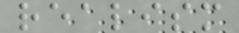realism
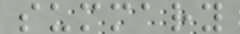summary
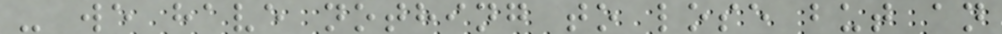- we have nothing to lose but an
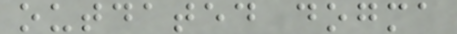outdated dogma
